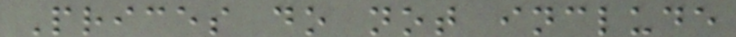Prices do not include
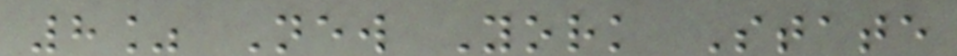8% New York State
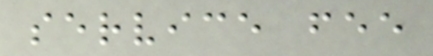service fee
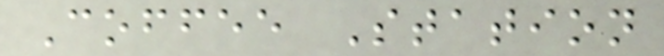Coffee Station
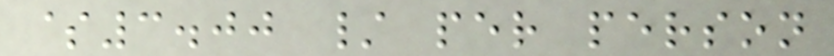$3.00 / per person
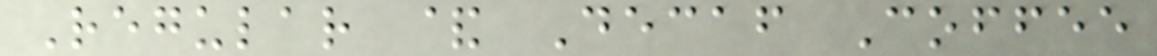Regular & Decaf Coffee
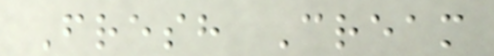Fresh Cream
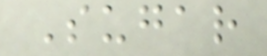Sugar
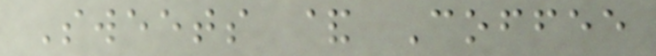Sweets & Coffee
